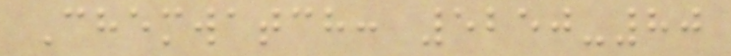Chemwatch: 5250-80
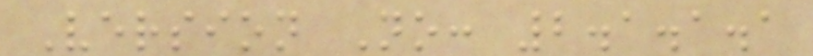Version No: 2.1.1.1
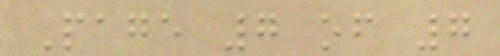Page 7 of 7
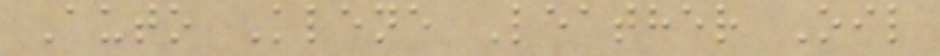Auto Klene Leather Oil
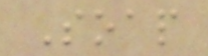Soap
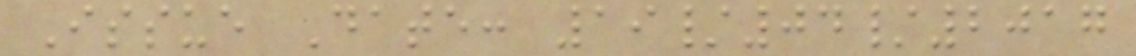Issue Date: 19/04/2017
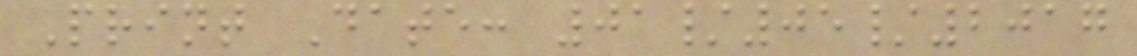Print Date: 01/05/2017
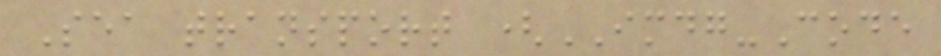Sea transport (IMDG-Code
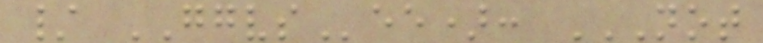/ GGVSee): NOT
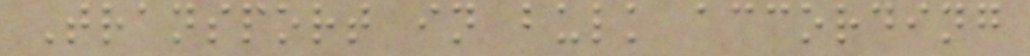Transport in bulk according
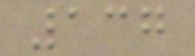137
